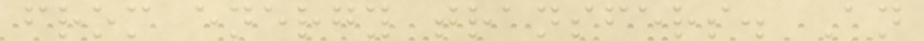from energy transfers. An
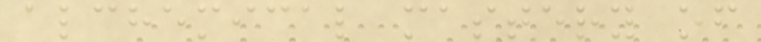alchemical mastery of
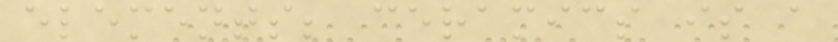elements; ceramics is a
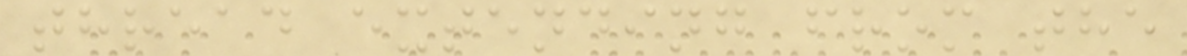thread extending from the
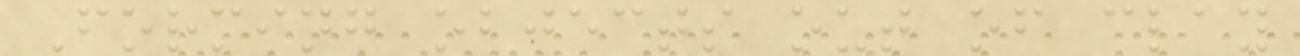Forming objects out of clay
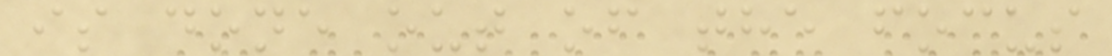is done out of the focus
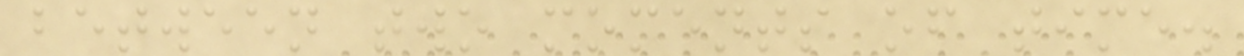between two moments of time.
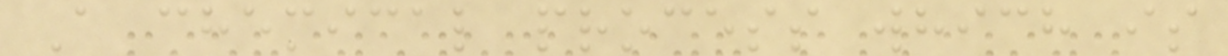A chemical process which is
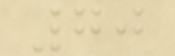70
